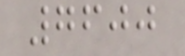7600
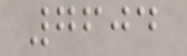7604
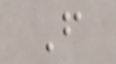F
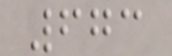673
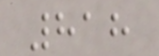818
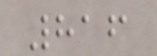816
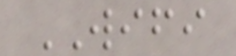WIFI
